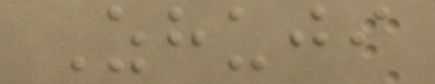Zhuji
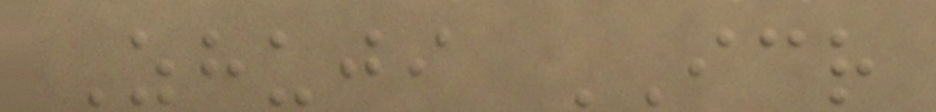Zhuji ICR
